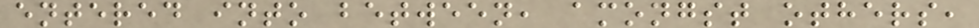entered into between, amongst others,
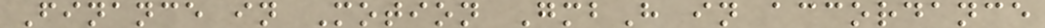Finance in Motion GmbH in accordance
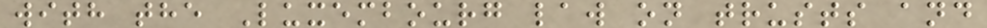with the Luxembourg law on trusts and
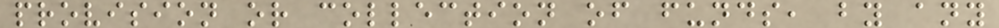provision or collection of funds, by any
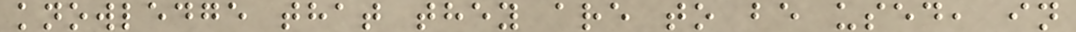knowledge that they are to be used, in
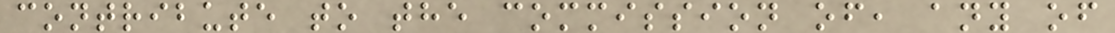contribute to the commission of, any of
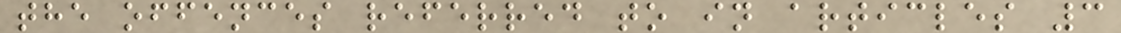the offences referred to in articles 3
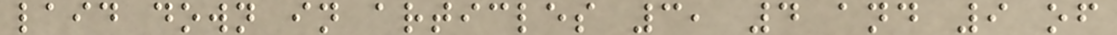laid down in articles 3, 4 and 9 of
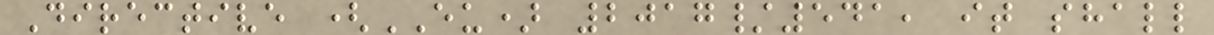Directive (EU) 2017/541, it shall
